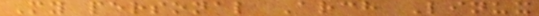My personal Arch Linux
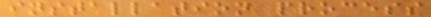installation process
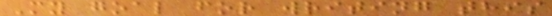My goal for writing this
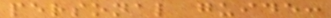personal guide:
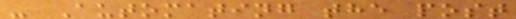- Automating the post
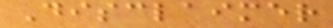Disclaimer
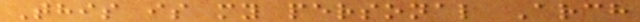This is my personal Arch
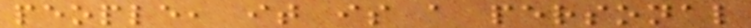people, it is a personal
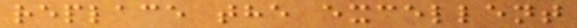replace the excellent
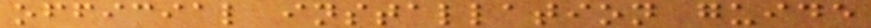official installation guide
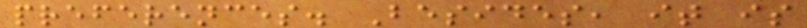preferences. Besides, it is
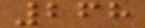268
